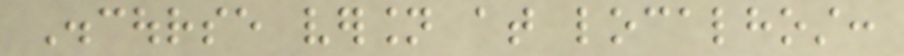Discourse version at localhost:
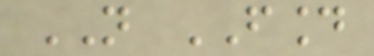NOT FOUND
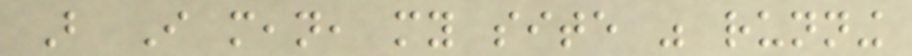But I mean, my site was running
